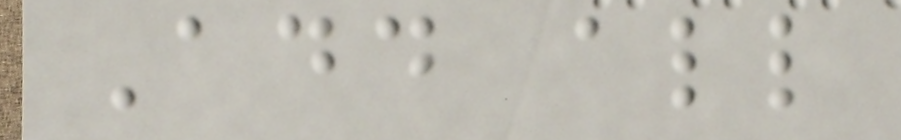Add all
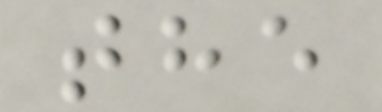the
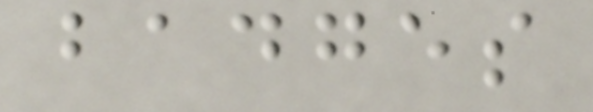badges
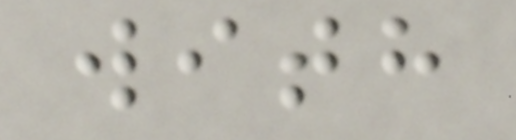with
